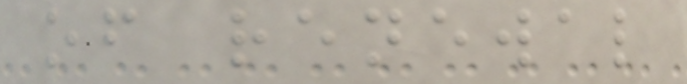of renewal
